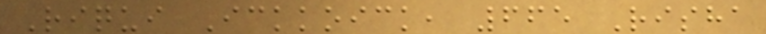Riqui Ickkoick, 665 Risha
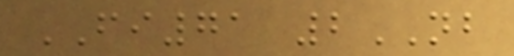FI71 2NB
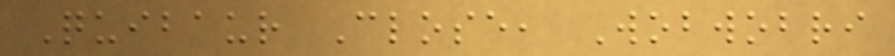Quibaur Close, Wobwobri
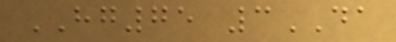HG75 3DA
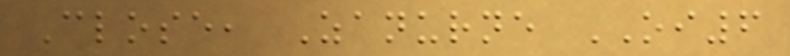Close, Zanurne OI6
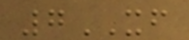7XF
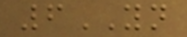6YN
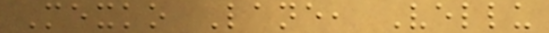Mexko Lane, Vellu
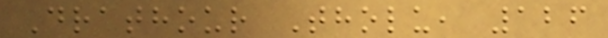Drathour Tholu, 126
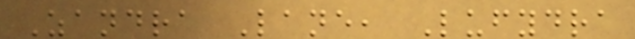Zandra Lane, Lufydra
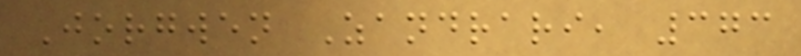Jorgwen Zandrari, 373
